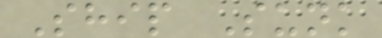Ship Sunk
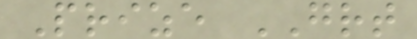Prize GRT
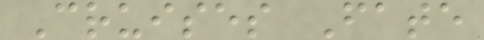Cruises Fate
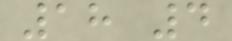18 4
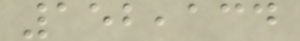152,134
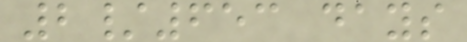2/653 days
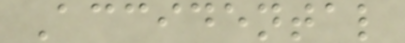Accidental
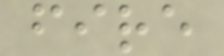fire
